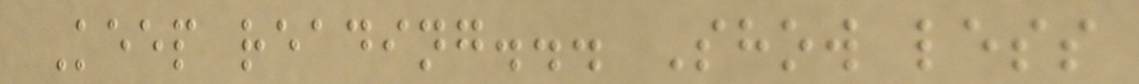Keep reading... Show less
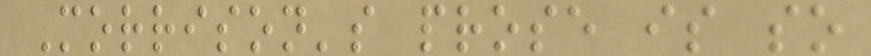Morrison's prose is so
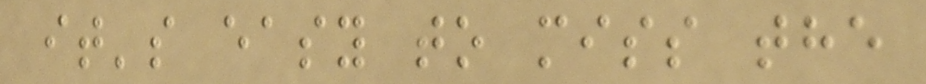it's easy to miss the
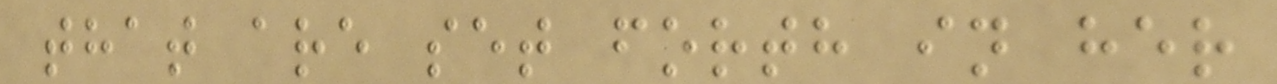that are set forth in her
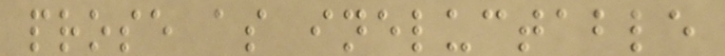prose as ineluctable
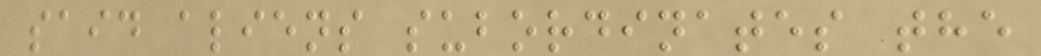said aliens subordinates the
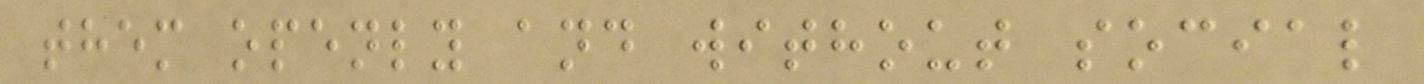them openly and without social
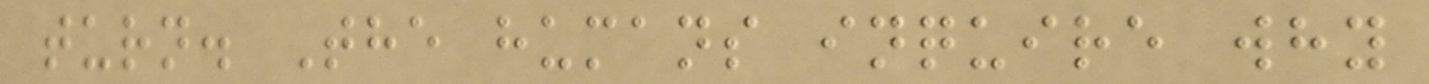turn. The humans inquire why
